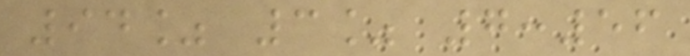94% 3% 7:56
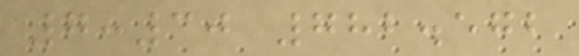7:30 782.572
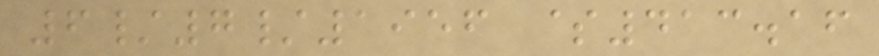6/7/1956 $413.16
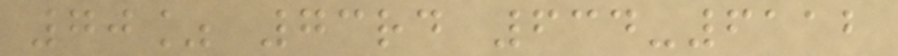70% 73rd 634-6112
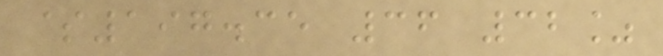$197.35 36 32%
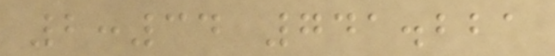2:34 741.221
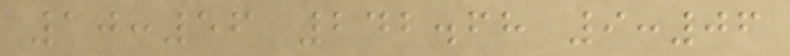10:56 242.68 9:06
